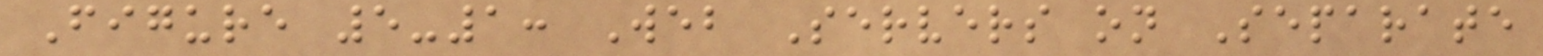Figure 5-1: Web Servers on Separate
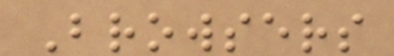Browsers
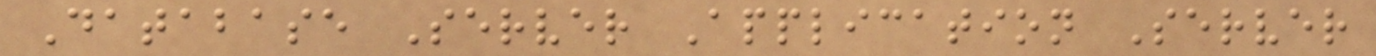Database Server Application Server
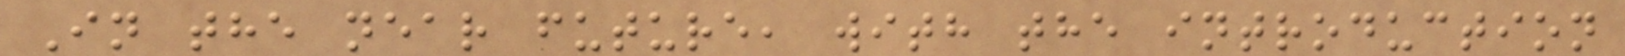In the near future, with the introduction
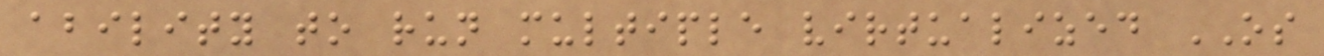ability to run multiple virtualized OS
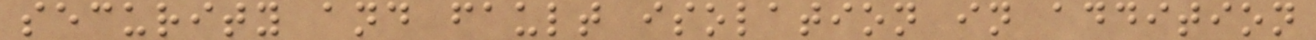security and fault isolation in addition
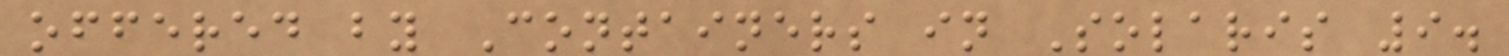offered by Containers in Solaris 9.
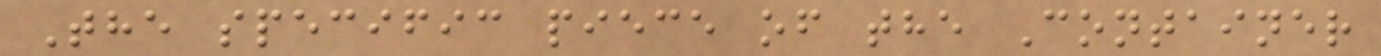The specific piece of the Container
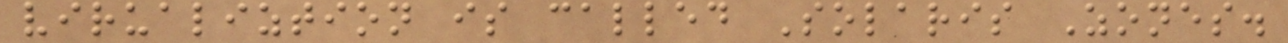virualiztion is called Solaris Zones.
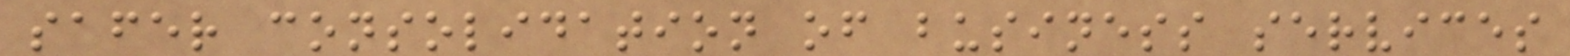safer consolidation of business services
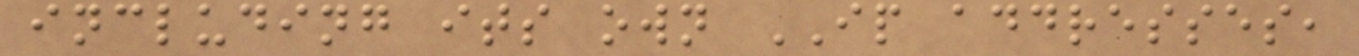including its own IP addresses,
